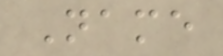Name
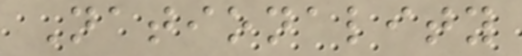Nationality
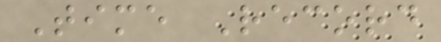Time Record
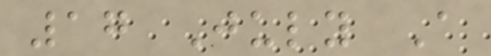17 July A
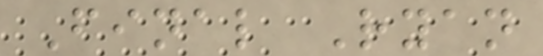Final Ryan
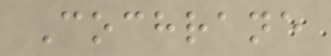Cochrane
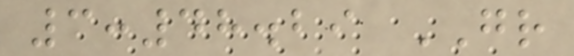3:48.29 GR
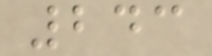243
